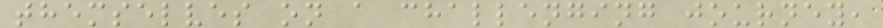themselves on a challenging journey,
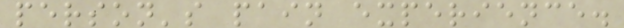person's pain experience.
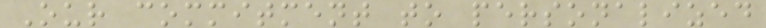Our commitment to personalized
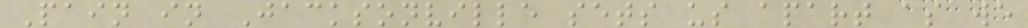Pain in Jacksonville sets us apart as we
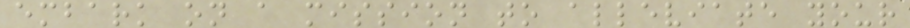embark on a mission to alleviate your
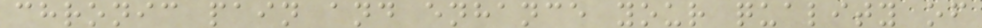chronic pain and enhance your quality of
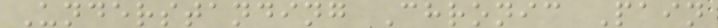Understanding Chronic Pain
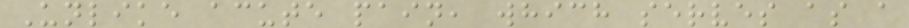Unlike acute pain, which serves as a
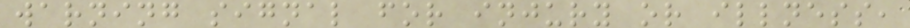warning signal for injury or illness,
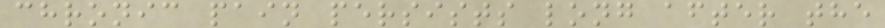chronic pain persists long after the
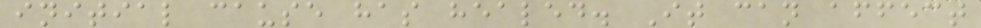initial cause has healed. It can affect
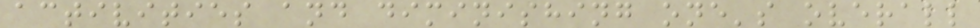activities and diminishing one's overall
